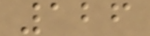126
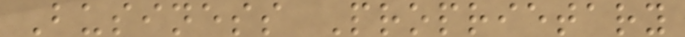Business Proprietary
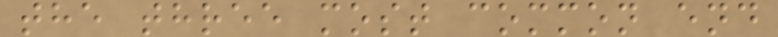the three most common end
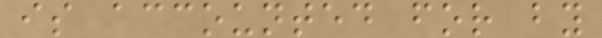is accounted for by
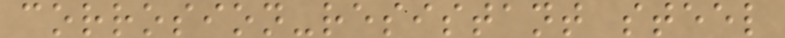corrosion-resistant steel
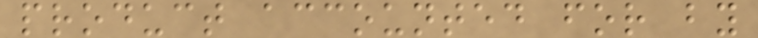product accounted for by
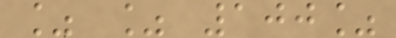% % 100%
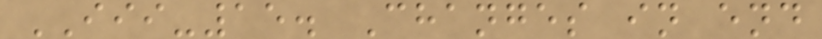III-15. Changes in end
